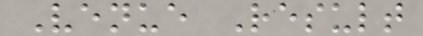Venue Result
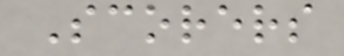Scorers
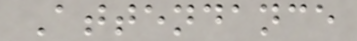Attendance
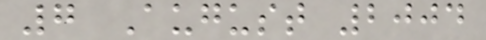7 August 2004
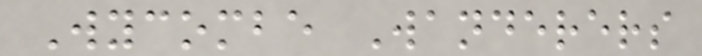Wycombe Wanderers
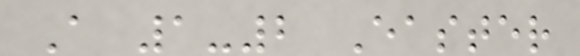A 1-2 Easter
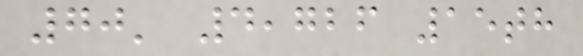70' 4,726 15th
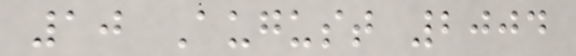10 August 2004
